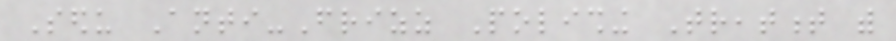Sedu Anti-Frizz Polishing Treatment with
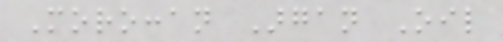Moroccan Argan Oil
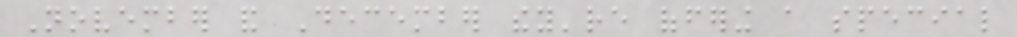November and December they're offering a special
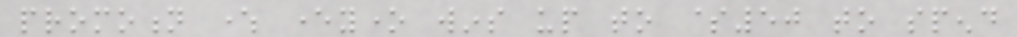promotion where everyone wins up to $50 to spend
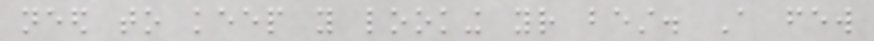need to keep you looking your best. A few
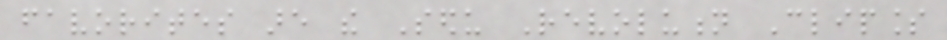favorites are the Sedu Revolution Clipless
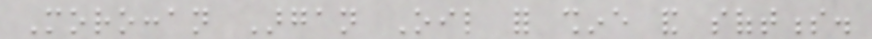Moroccan Argan Oil for shine and softness.
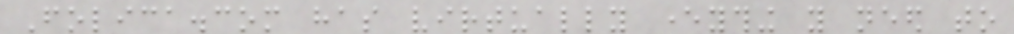Folica.com has virtually everything you need to
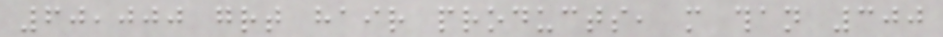60,000 great hair products, more than 300
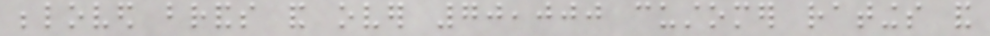beloved brands and over 70,000 customer ratings and
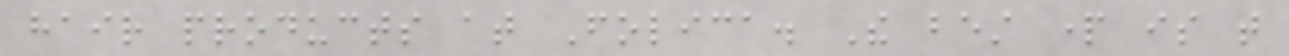hair products at Folica. The best part is that
